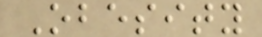Obesity
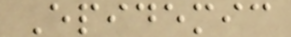Epidemic
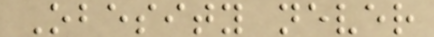Obesity never
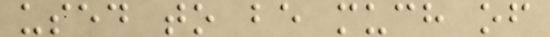used to be much of
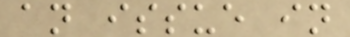an issue in
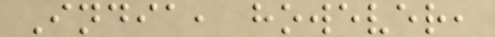India, however,
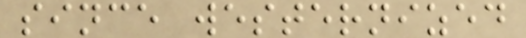since westernized
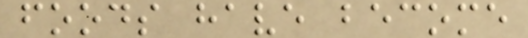foods have become
